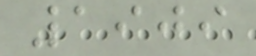1909
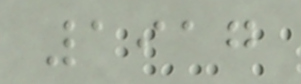1917
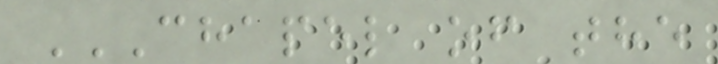CHAPEL OF THE
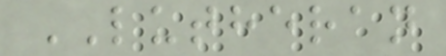LUTHERAN
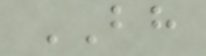BH
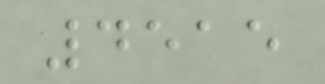4515
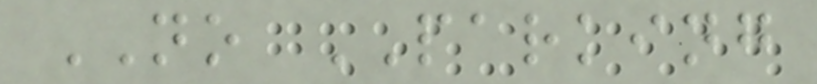NO PARKING
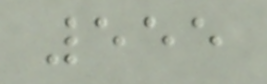555
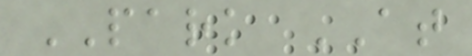PARK AT
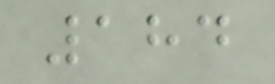184
